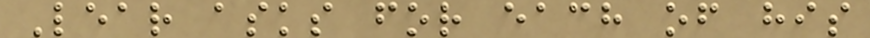Lear asks for each of his
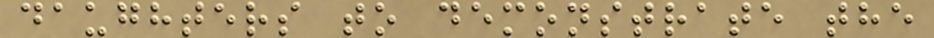daughters to demonstrate the
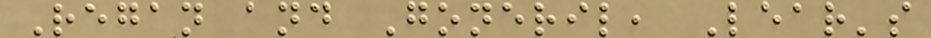Regan and Goneril, Lear's
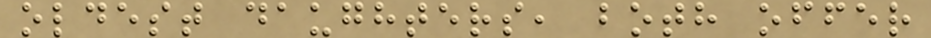oldest daughters, both offer
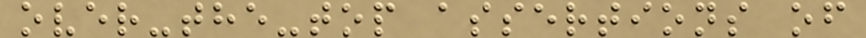over-the-top assertions of
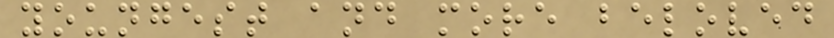youngest and more beloved
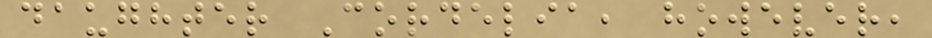daughter Cordelia, however,
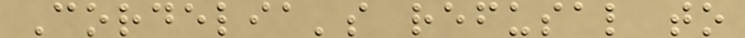Cordelia's refusal to
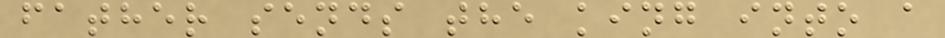father sends the king into a
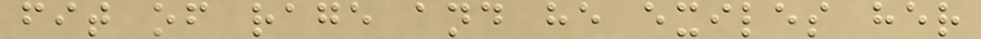fit of rage and he exiles her
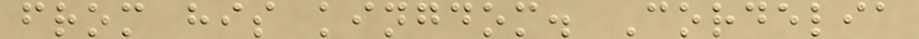from his kingdom. Cordelia
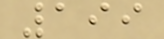199
